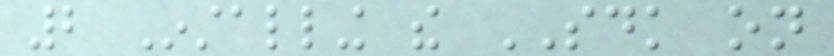2 Installing the SDK on
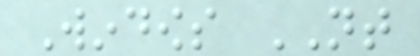Windows NT
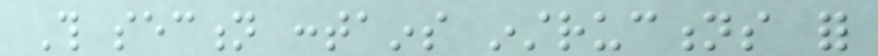This section contains instructions for
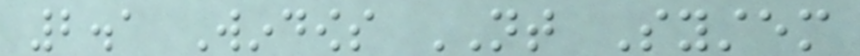2.1 Windows NT System
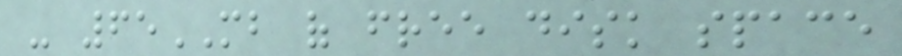- 65MB of free disk space
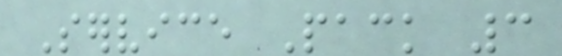Service Pack 3
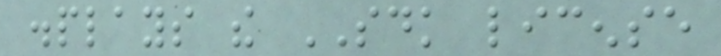displays the SDK license
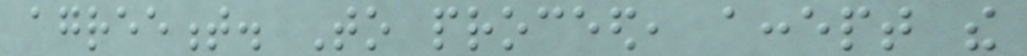agreement. To proceed, accept the
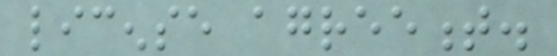license agreement.
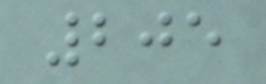205
